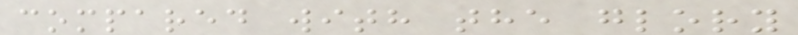compared with the glory
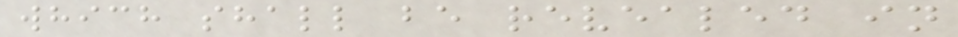which shall be revealed in
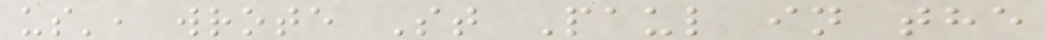us', wrote St Paul in the
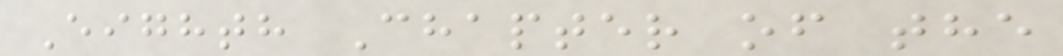Eighth Chapter of the
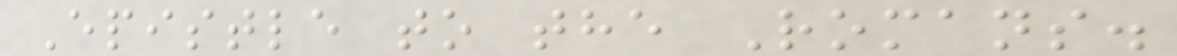Epistle to the Romans.
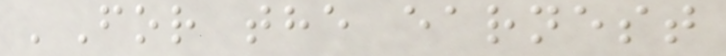'For the earnest
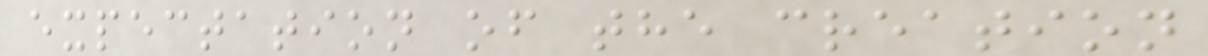expectation of the creation
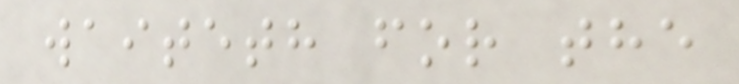waiteth for the
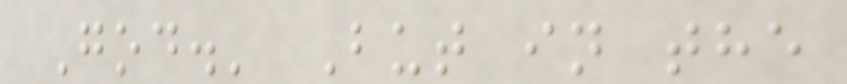God.' But in the
